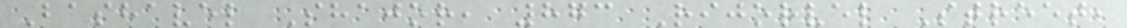Bashavel Shajor, 873 Rijorvel Street,
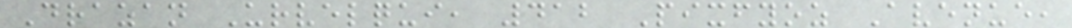Drazan Urvelqui, 412 Pixfyoz Avenue,
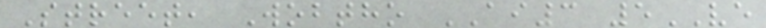Street, Wobtho AI3 5VE
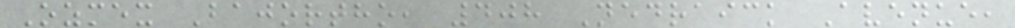Ozmex Bajortho, 408 Nedraick Avenue,
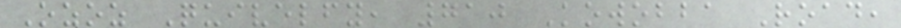Ozoz Quivelfy, 710 Kowobba Road,
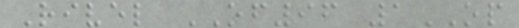Rivel OF96 1OP
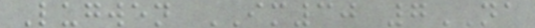Lugwen IM30 7NA
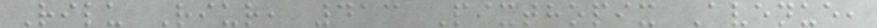Rilu Riur, 413 Pixthopix Avenue,
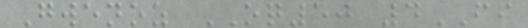Gwenoz OQ50 4FI
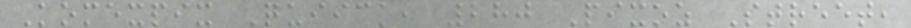Komexpix Quiick, 280 Pixoz Street,
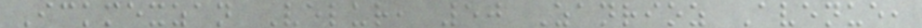Ickmexzan Velur, 50 Zanrioz Avenue,
